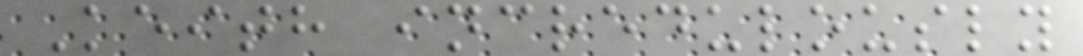Keith incredulously
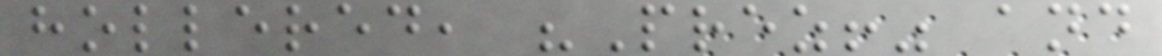hollered, "Prez!" and
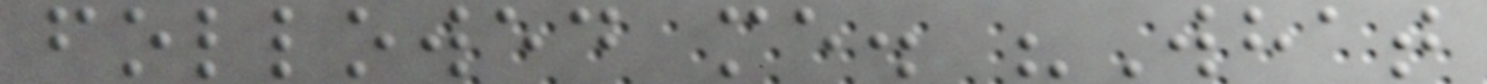followed me. "What
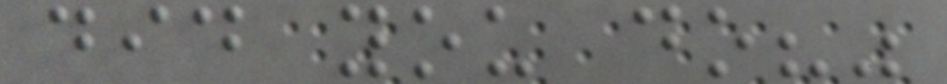did you do?"
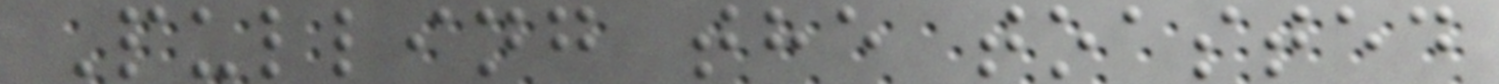Pulling the toasted
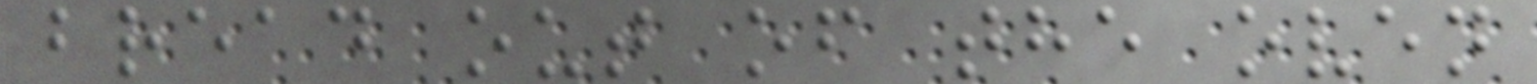bread out of the oven
